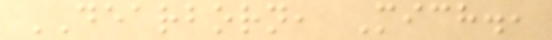DEARBORN, Mich.,
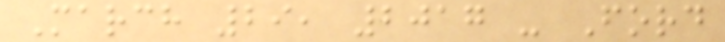March 29, 2017 - Ford
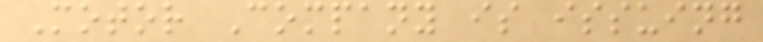Motor Company is issuing
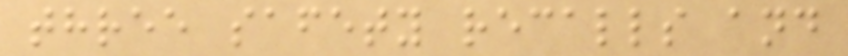three safety recalls and
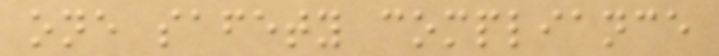one safety compliance
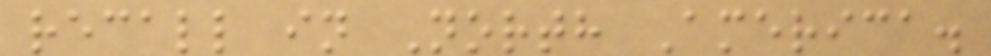recall in North America.
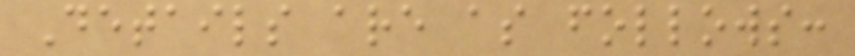Details are as follows:
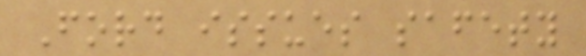Ford issues safety
